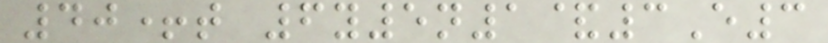40+t 6y5n1&3E3
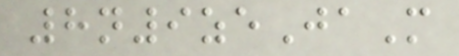8n9zeJaM
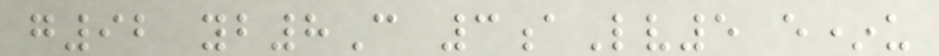g92 yb8C 3aLv5 e*u
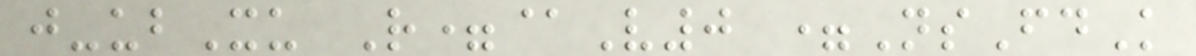j-ubXu R=@V0 =NsFdK
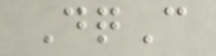DqC
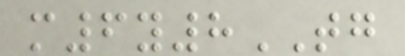m6y8TG
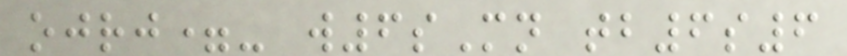ojrj=- w6sMn tb6s6
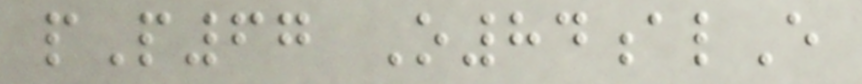pP67 O84alE
